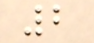2
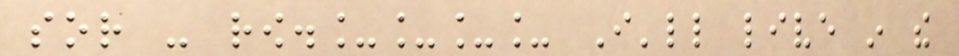sor - row.____ I'll live in the
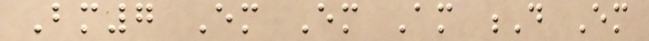Bm7 Em Em Am D Em
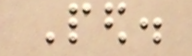Ped.
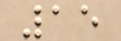15
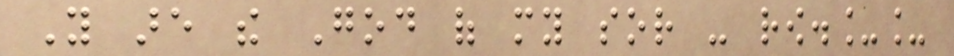You are the God of my sor - row.__
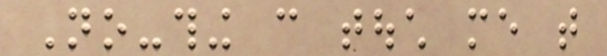No-thing can touch me that
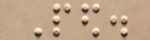Ped.
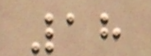18
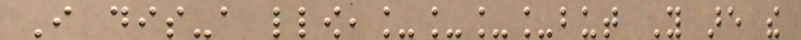I dis-a llow,____but You are the
